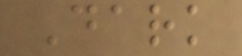Dark
